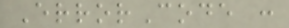ErrorCode :
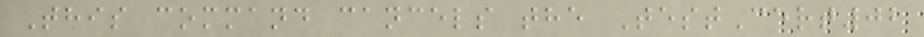This command cancels the TestCert02
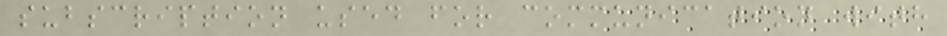subscription used for communication with
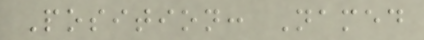Position: Named
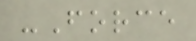-Force
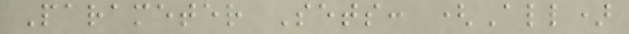Parameter Sets: (All)
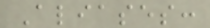Aliases:
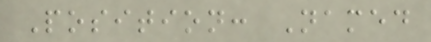Position: Named
